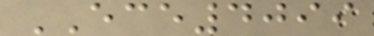ECE4099
